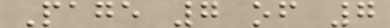Page 7 of 7
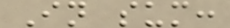In sum:
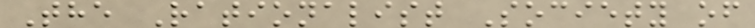The Rationalist Society of
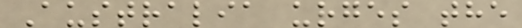Australia urges the
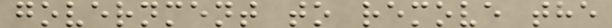government to remove the
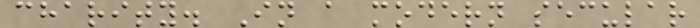charity. In a modern secular
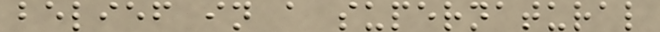belief in a supernatural
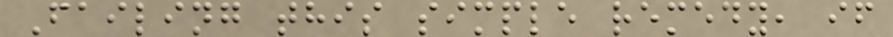Failing this simple remedy, if
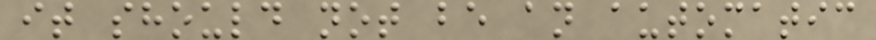it should not be an automatic
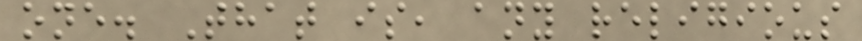one. That is, any religious
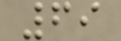69
